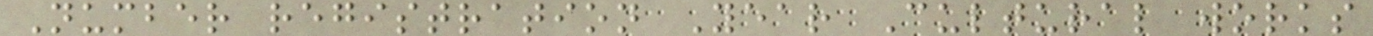Number registration Year Cultural works
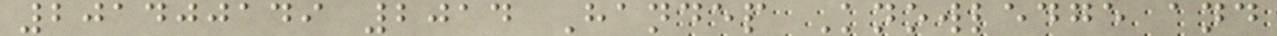201400149 2014 Handep Knowledge and
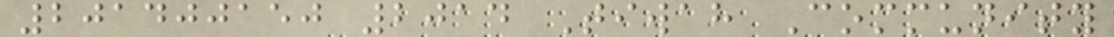201400150 2014 Tiwah Community
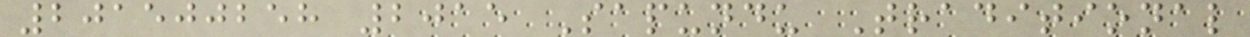201500258 2015 Sapundu Traditional
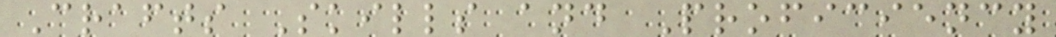Crafts Skills and Proficiency
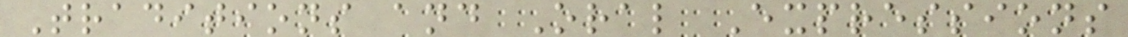Traditions and Oral Expressions
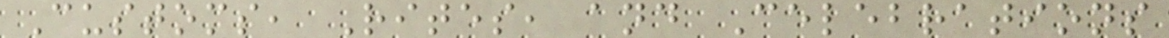Customs, Rites, and Celebrations
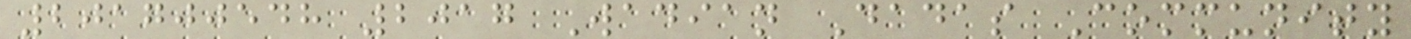201700548 2017 Wadian Dadas Community
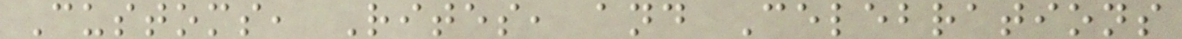Customs, Rites, and Celebrations
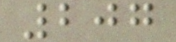207
